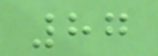87
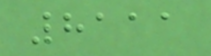8111
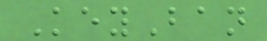KeyBan
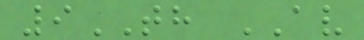9TH AV
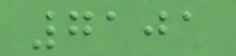7101
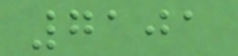7101
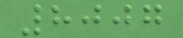8007
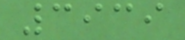3939
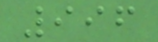996
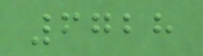6728
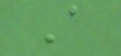A
